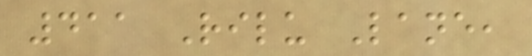411 Rilu Lane,
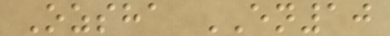Ozsha EN10
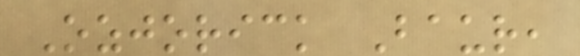Ozjorick Baur,
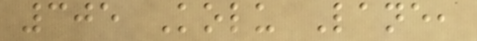305 Kolu Lane,
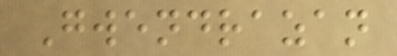Gwendrazan
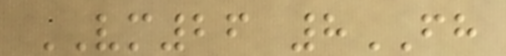VM26 8FH
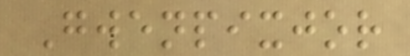Gwenpixjor
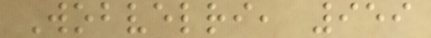Wobvelri, 959
